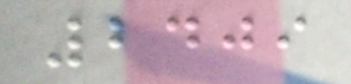2409
